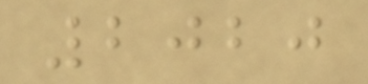2020
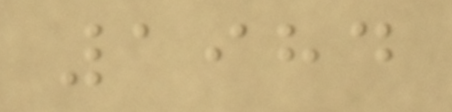1984
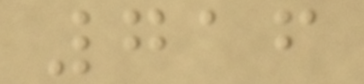716
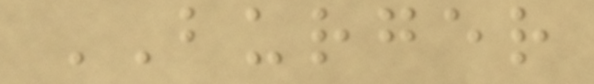BURGER
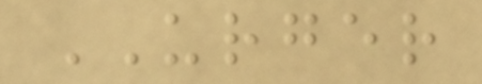URGER
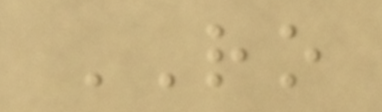RO
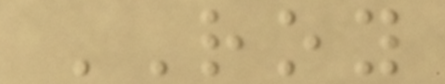ROY
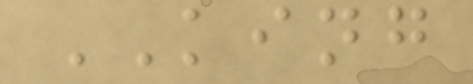KING
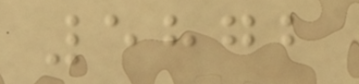5872
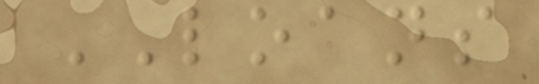LOANS
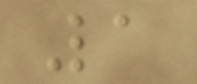1
